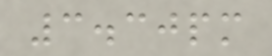3.30pm
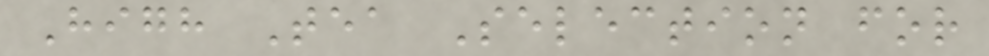High Tea Selection for
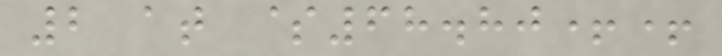2 at $68.80++
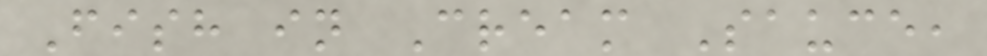Fish in Cream Sauce,
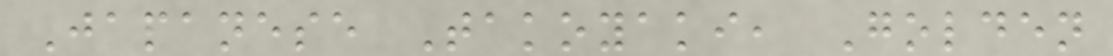Japanese Takoyaki, Golden
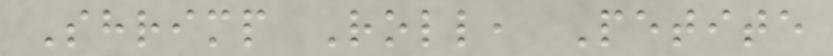Shrimp Roll, Petite
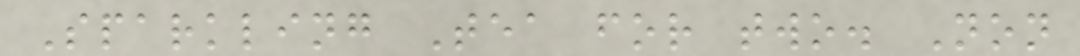Sparkling Tea for two. Non
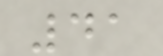41
